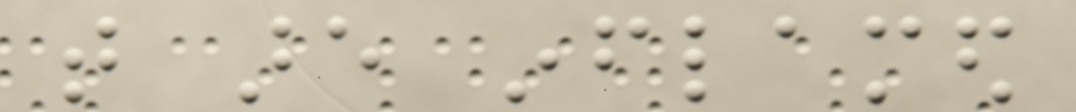that are inflamed
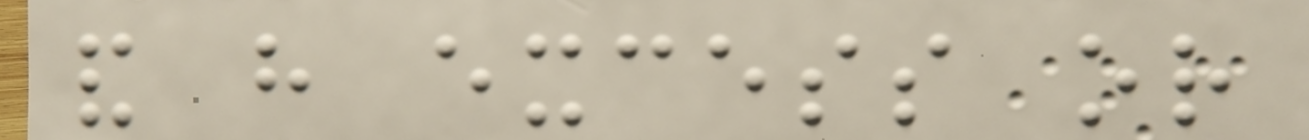and have excess or
